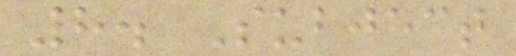8. Subject
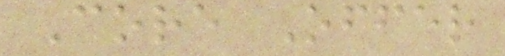Core Offer
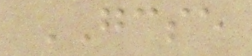GCSE
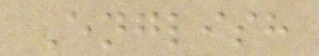English
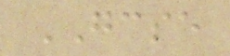GCSE
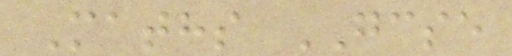Maths GCSE
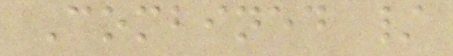Combined /
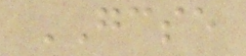GCSE
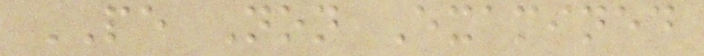PE Non Examined
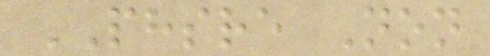PHSRE Non
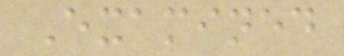Examined
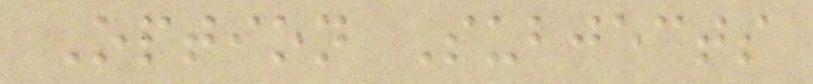Option Subjects
